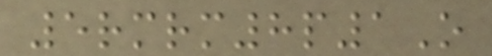5rmrm8p1O
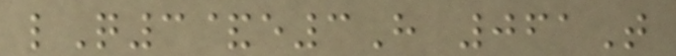lQ3&e3H 061T
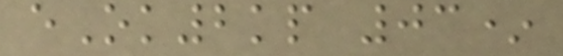eOk2kp 03*
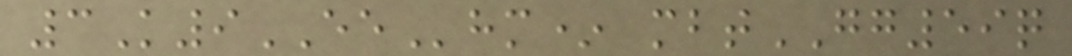3K9EEhm* mbtGG59q
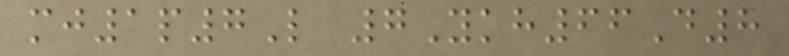mj1p7L 7Ykh66D8
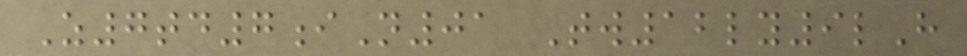Z7td7iN01 Tw12ly9lH
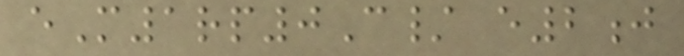eM1rp0C/ e2j
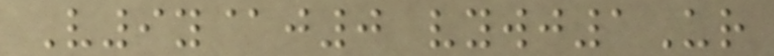V9y@j0 vywj1Ur
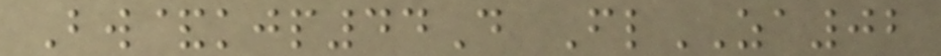Bw&kjp44D FlZA02
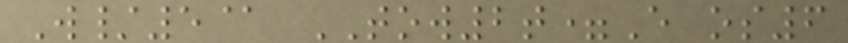W/5@ TOW2t=E os6
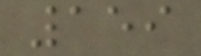159
